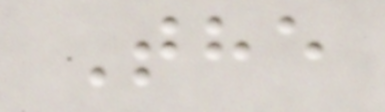The
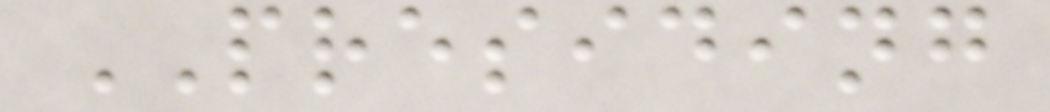PRESIDING
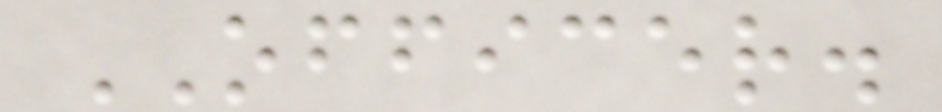OFFICER.
